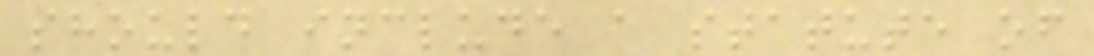should include a statute of
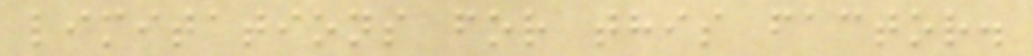limitations for this factor.
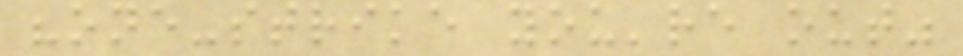"one-strike you're out"
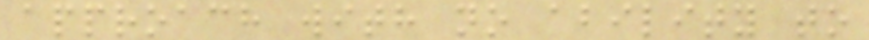approach with no ability to
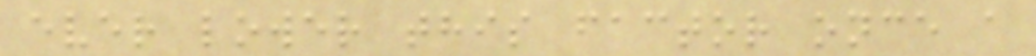ever lower this factor once a
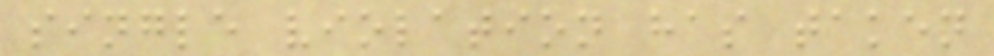single violation has taken
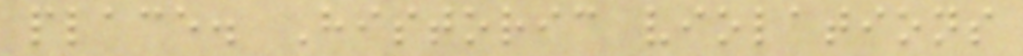place. Historic violations
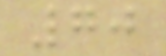70
